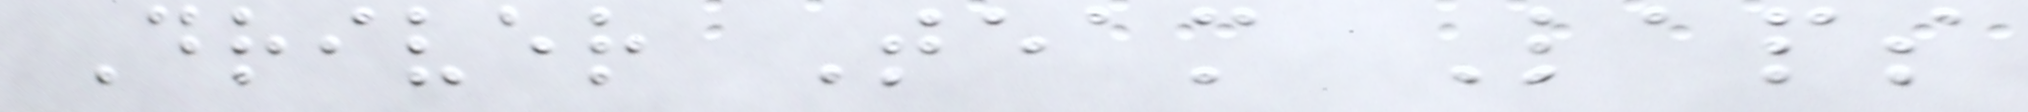Driver Team Laps
